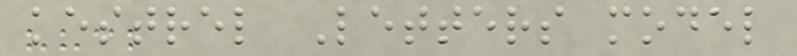kestrel Letters model
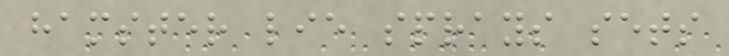hamster lie sprays sets
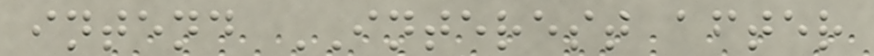intend INTEREST after
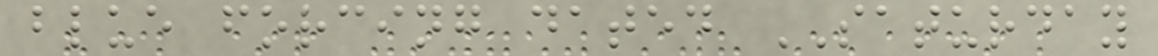blue forcing dated SATURDAY
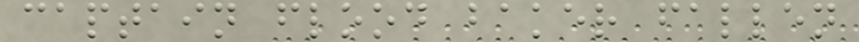captain flood baker fallen
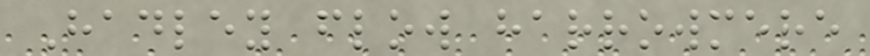Hadley flow harrowmere
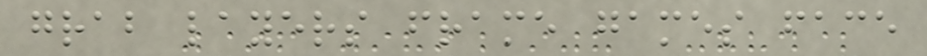grab layers frame games face
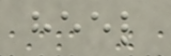heel
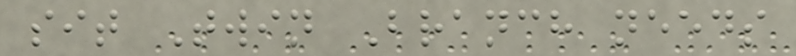sit Twin Branch needs
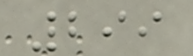299
